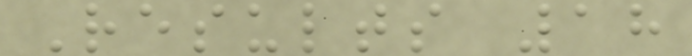Results 18
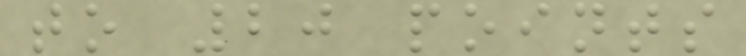to 20 points
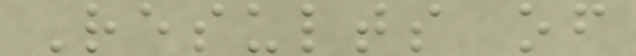Results of
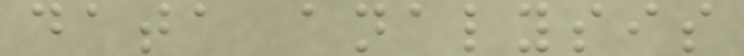data analysis
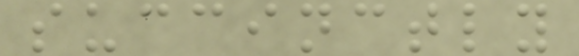succinctly
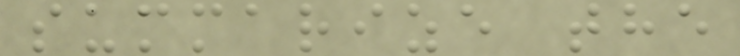summarize the
